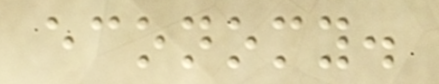economy.
